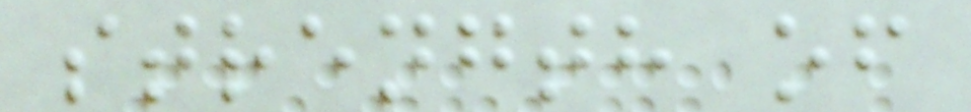strength of
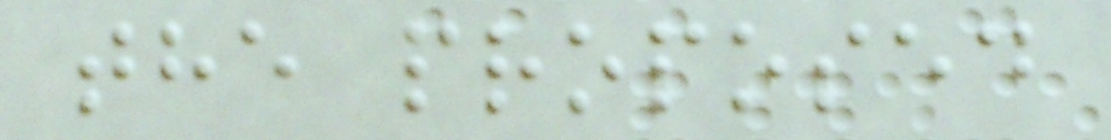the proposed
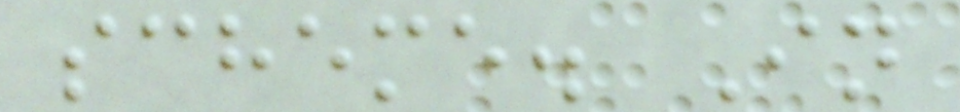scheme. In
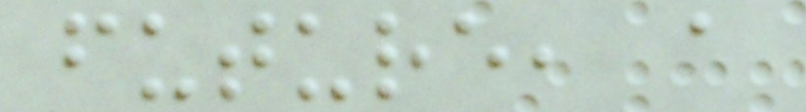future, a
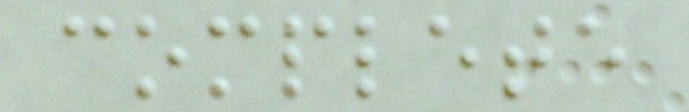complete
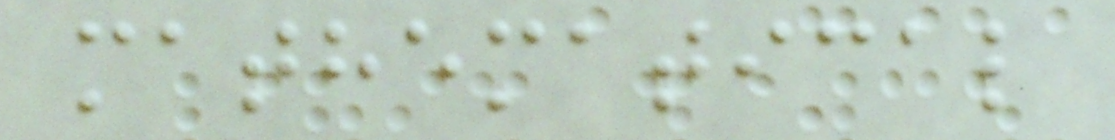mathematical
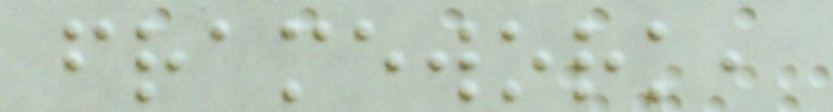framework,
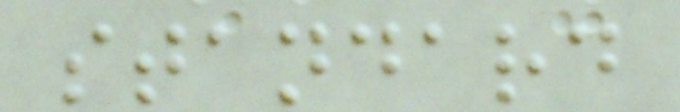standard
